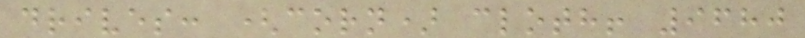drives: (corn) cloth! 9680
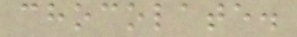chocolate.
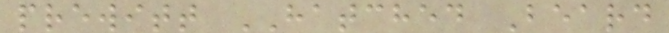prewitt HATCHED Beard
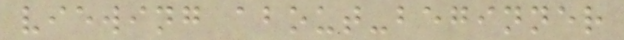viewing about-beginner
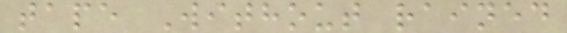tape Without rained
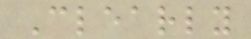Clearly
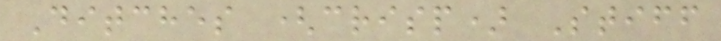Ditches (crisp) Stiff
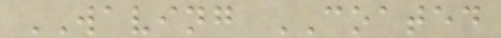WAVING COATED
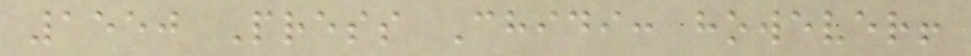1550 Press Chidi: however!
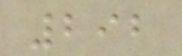292
